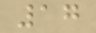17
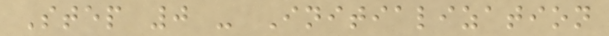Step 0 - Initialization
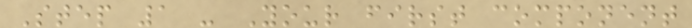Step 1 - Your first component
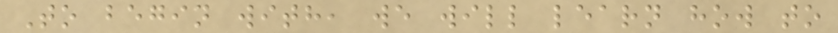To begin with, we will learn how to
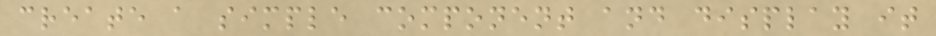create a simple component and display it
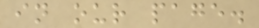in our page.
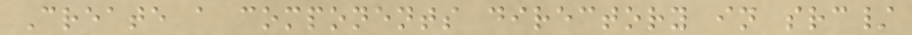Create a components directory in src/
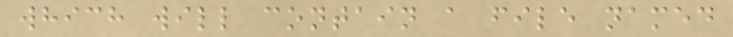which will contain a file named
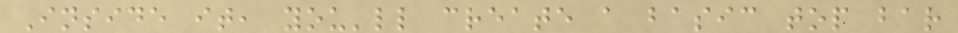Inside it, you'll create a basic top bar
